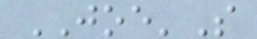JOE'S
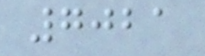7021
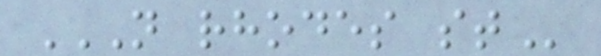N RHODES ST
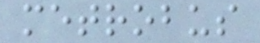metrobus
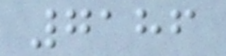7186
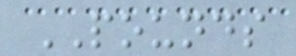POUNDS
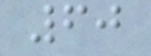60
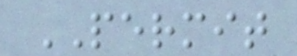PERMIT
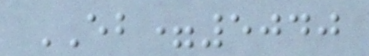EB=5040
